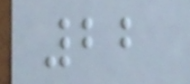22
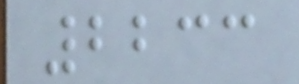2233
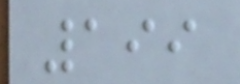199
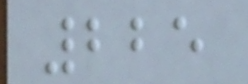225
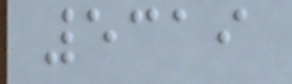5319
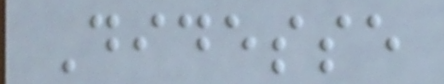Didesse
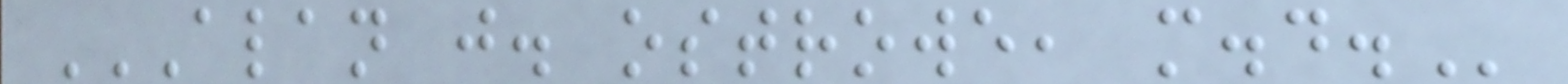ALAN J. OSTROWE, M.D.
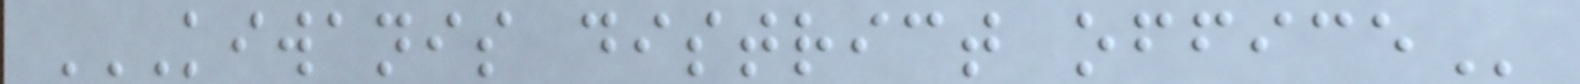KIWANIS DISTRICT OFFICE
